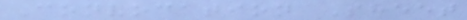Convocation Sheet
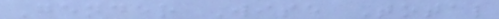Gender Wise Total
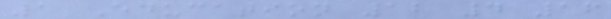1 Education 12 4 16
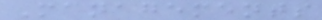Managements
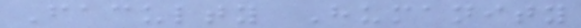Faculty Humanity
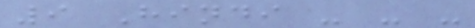9 Hindi - - -
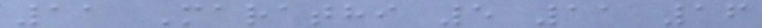11 Marathi 5 11 16
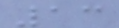13
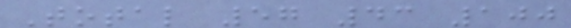Total 57 43 100
